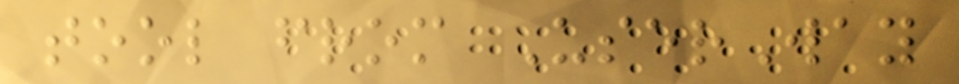tool from UserWay
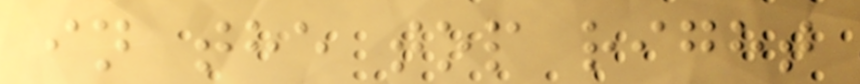in the top right
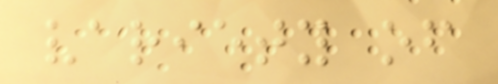variety of
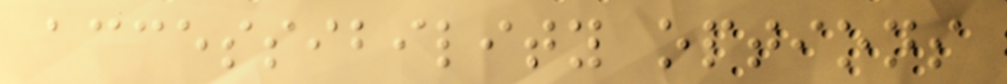accessibility options
